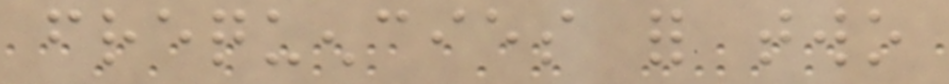frequencies for two
